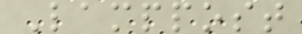Lamppost
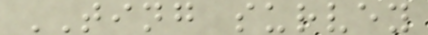TING survey
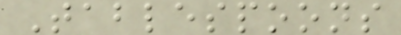Tablespoons
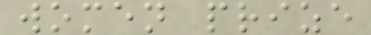women prize
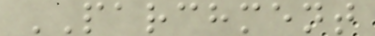PARCHMENT
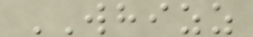WHIZZ
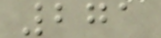271
